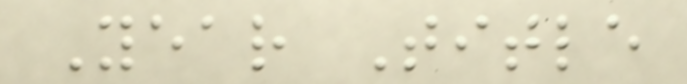Year Title
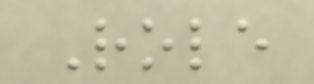Role
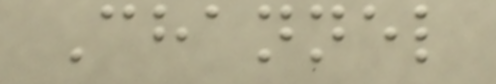Channel
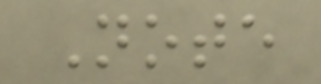Note
